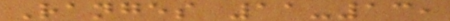Ranges 11-13,
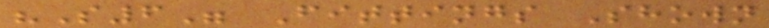"S6" Fittings Shown
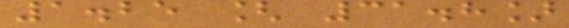1.25 [ 31.8]
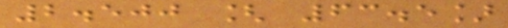2.500 [ 63.5]
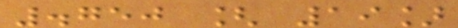.750 [ 19]
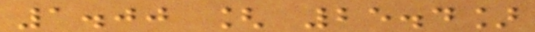1.00 [ 25.4]
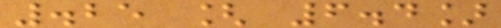.25 [ 6.4]
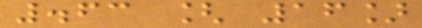.63 [ 16]
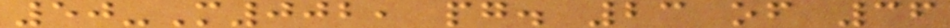50-M002, pg. 23 of 36
